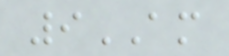9AM
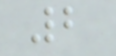2
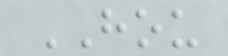HOU
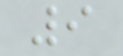9
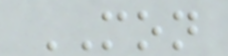MON
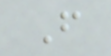F
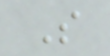S
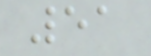51
